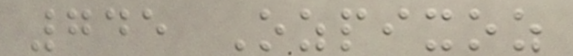745 Ozpixoz
